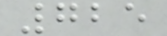725
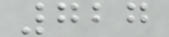727
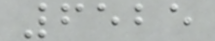6525
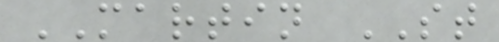MARTIN ST
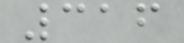316
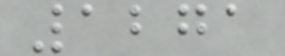1271
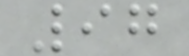97
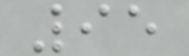95
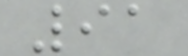91
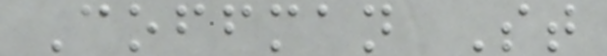Coffman St
